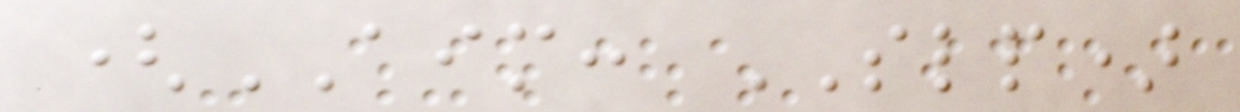(AIM: SLP)
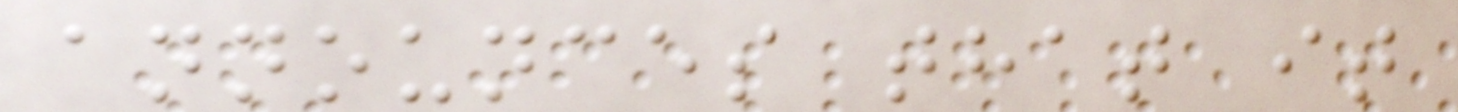announces that it
